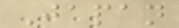Japan
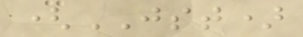(JST)
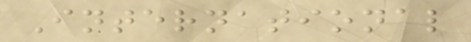International
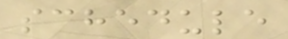schedule
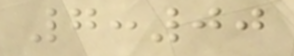7:00
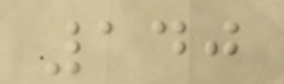140
